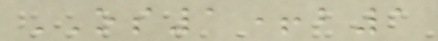OS1+b1
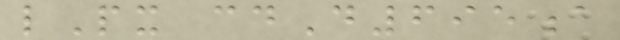lPx cdD695a
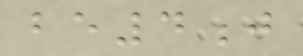be4j
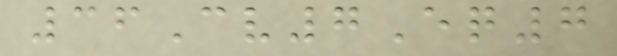36Cv7Eq7
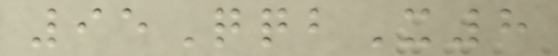95QqbX8
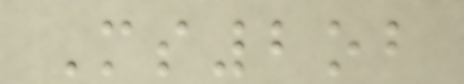Ms2ob
